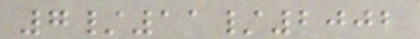7/11/2002
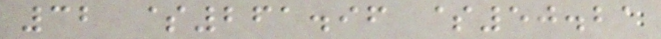32 $261.96 $50.21
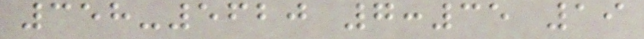358-5620 7:35 19
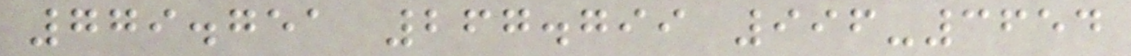779.751 267.799 996-3654
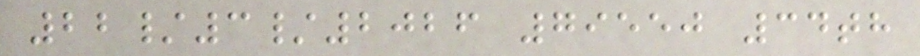22/3/2026 79550 34th
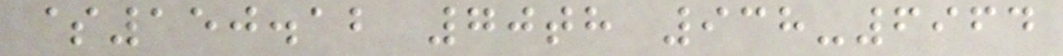$150.12 70th 938-6964
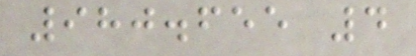980.655 4
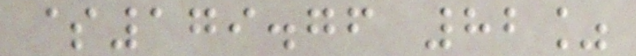$179.76 82%
